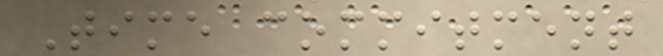Time commitment
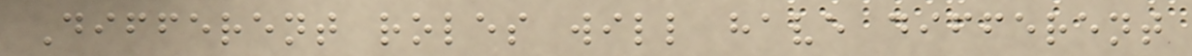Different roles will have different
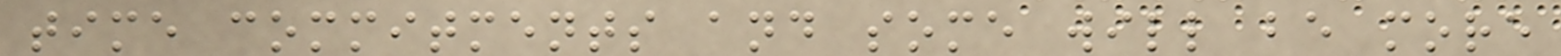time commitments and some will be more
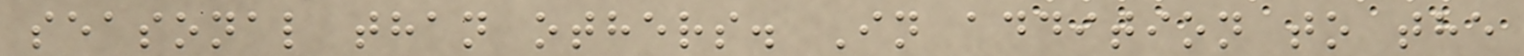seasonal than others. In addition to the
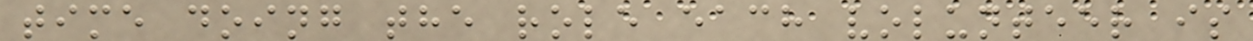time doing the role each volunteer is
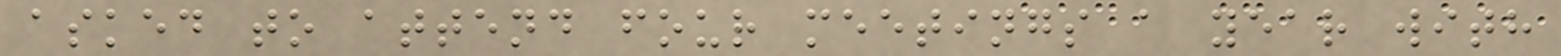asked to attend four meetings a year with
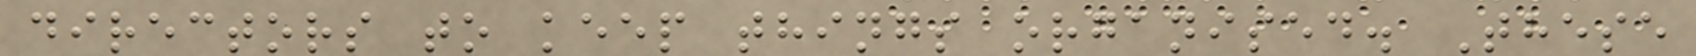directors to keep things organised. These
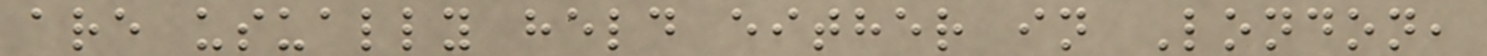are usually held either in London,
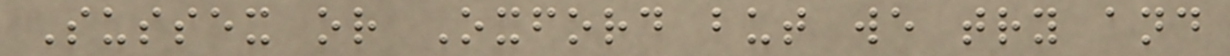Sussex or Oxford but we try and
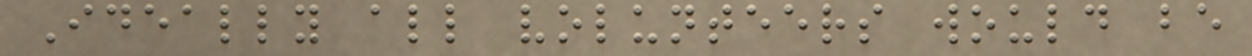Ideally all volunteers would be
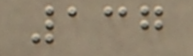137
